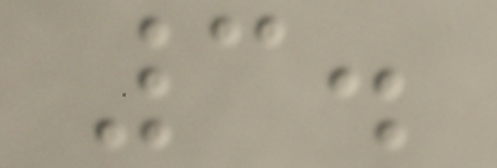3.
